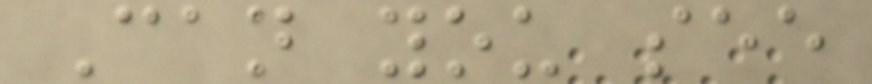Can you see
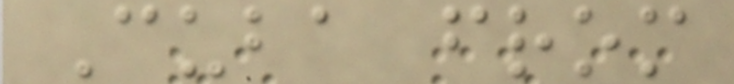Cuba from
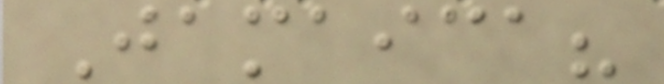Jamaica?
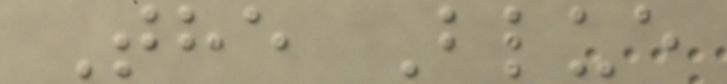The Blue
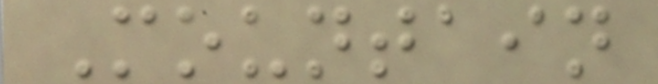Mountain
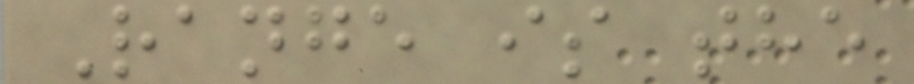Range is the
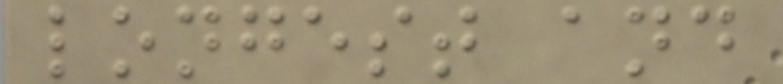longest and
